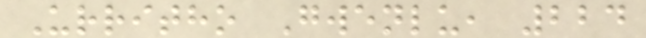Urritho Gwenlu, 224
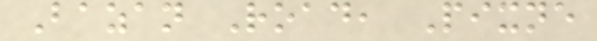Bazan Road, Pixne
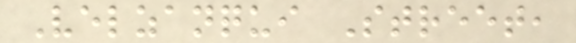Velzanqui Street,
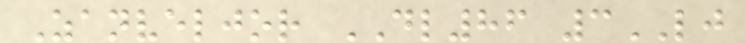Zanveljor DL86 3LJ
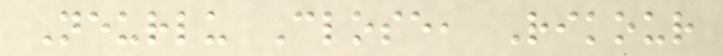Neurlu Close, Rikour
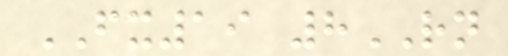FX19 8RN
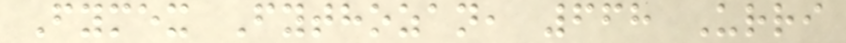Fymex Fythozan, 668 Urri
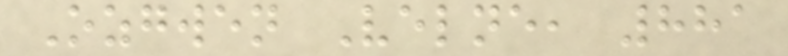Ozgwen Velne, 881
